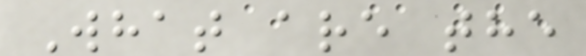What are the
